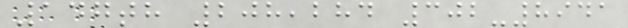147th 208,284 302-8941
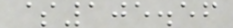$105.56
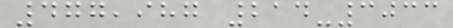477,987 214-3033
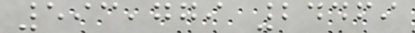593,779 24469
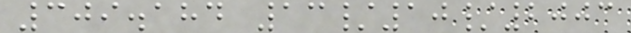309.184 13/10/2003
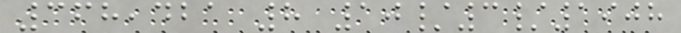368,421 8 10/3/1908
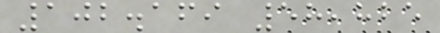102.169 58,825
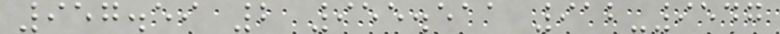957.59 2 955.511 912-9547
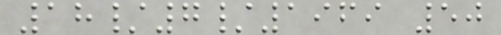18/7/1969 50
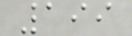199
